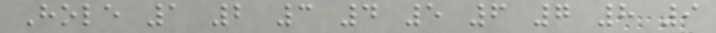Hole 1 2 3 4 5 6 7 8 9
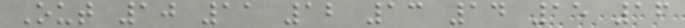Out 10 11 12 13 14 15 16
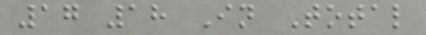17 18 In Total
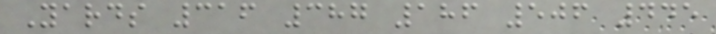Yards 316 387 186 506 445
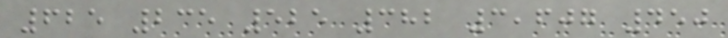625 235 525 382 3,607 450
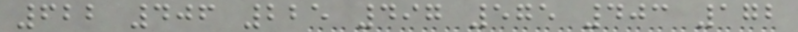622 406 225 497 575 403 172
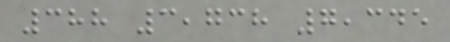388 3,738 7,345
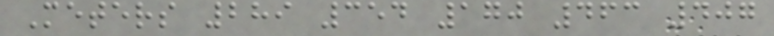Meters 289 354 170 463 407
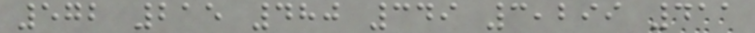572 215 480 349 3,299 411
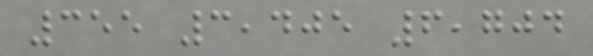355 3,405 6,704
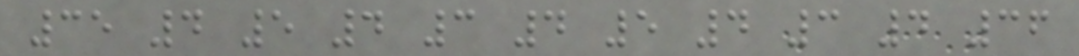35 4 5 4 3 4 5 4 3 4 36
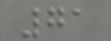71
